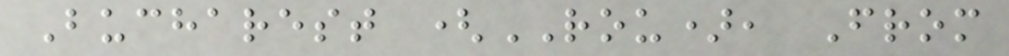Bucharest (ROU), From
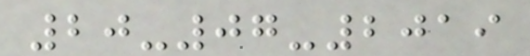20-07-2019
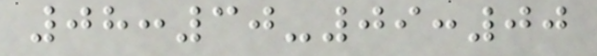08:30-09:00
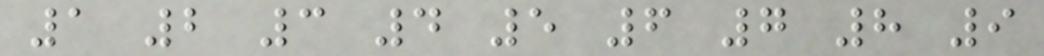1 2 3 4 5 6 7 8 9
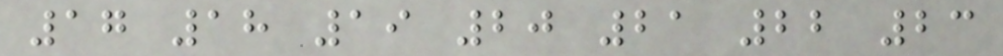17 18 19 20 21 22 23
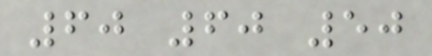60 60 50
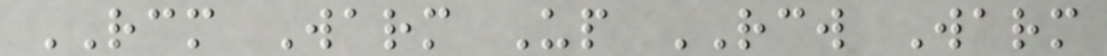RCM Warm Up RCW Warm
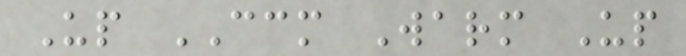Up CCM Warm Up
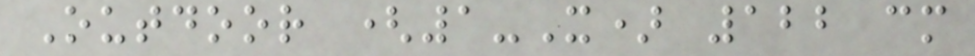Outdoor (1-X) 122 cm
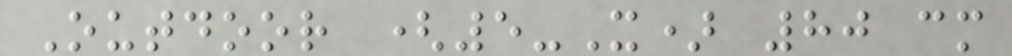Outdoor (5-X) 80 cm
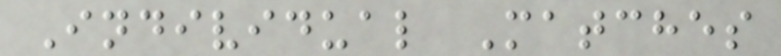Individual Matches
